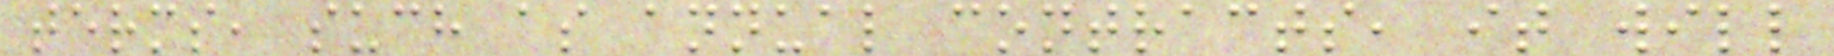terms, such as annual contracts, it will
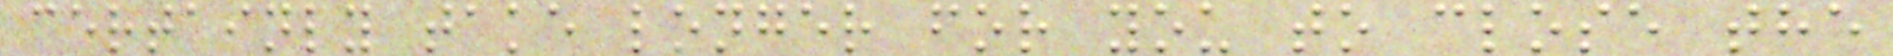certainly take longer for you to close the
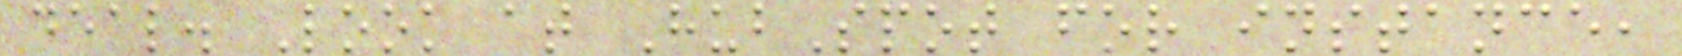deal. Look at HubSpot for instance,
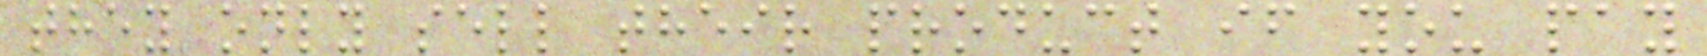they only sell their product if you pay
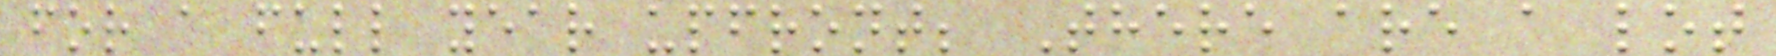for a full year upfront; There are a lot
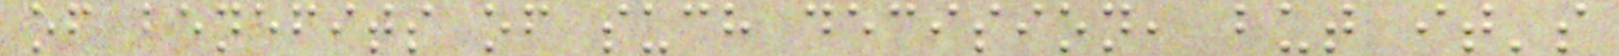of benefits of such decision, but it's
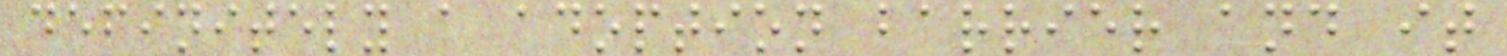definitely a adoption barrier and it
